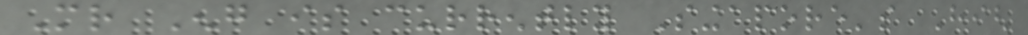Mr Eng is currently Singapore's High
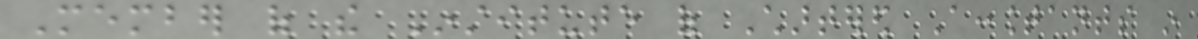Member of the Institute of Chartered Accountants in
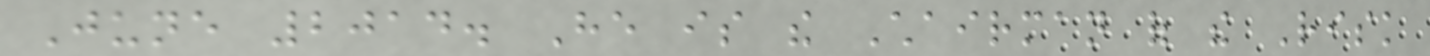June 2014. He is the Chairman of the Risk
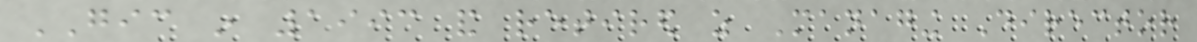GIC in 1993 and retired as Managing Director
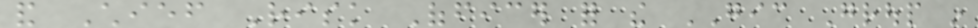and Chief Risk Officer for the GIC Group in
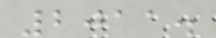2011.
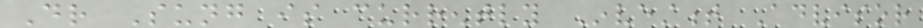Dr Sung is currently Investment Advisor
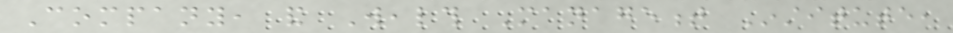Company, and Wealth Management Institute,
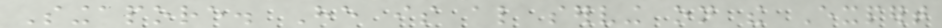Singapore. He is also serving on the Expert
